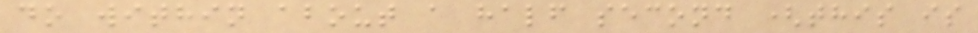do within about a half second (this is
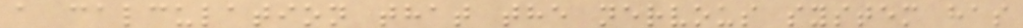a calculation that the nervous system has
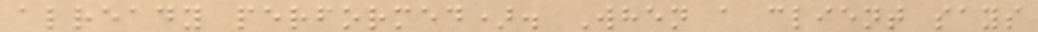already performed). When a client says
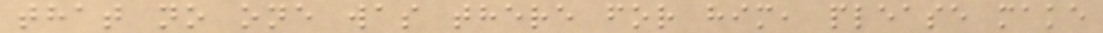that no one was there for him, please make
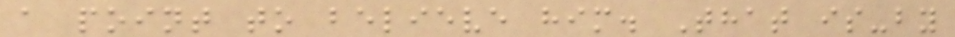a point to believe him. That is-by
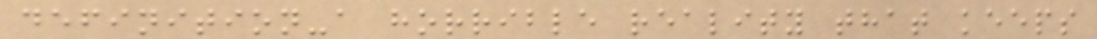definition-a horrible reality that keeps
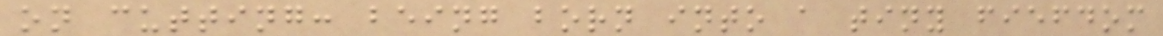on cutting: being born into a tiny fiefdom
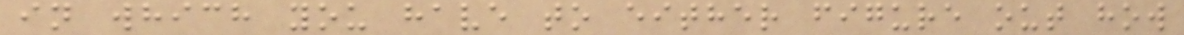in which you have to either figure out how
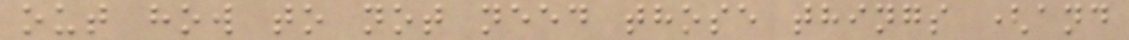out how to not need those things (and
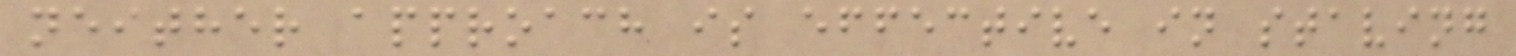neither approach is effective in staving
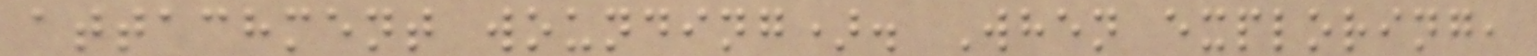attachment wounding). When exploring,
